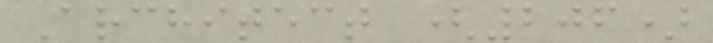Architect (206)
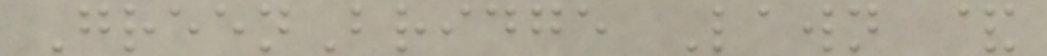GreenBridge Lawn &
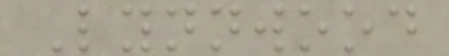Lynnwood
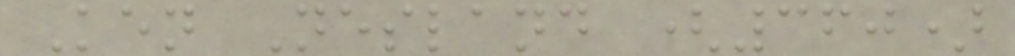Ken Nesland (360)
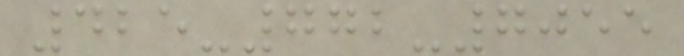425-772-7055
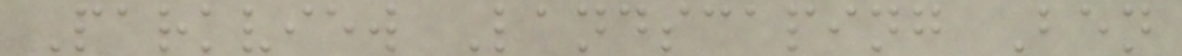Parkview Landscaping Ben
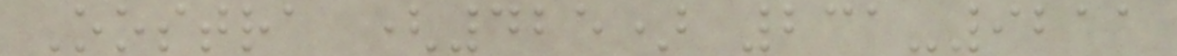Oostra (425) 231-9211
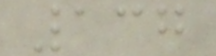137
